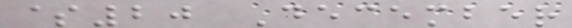$20 December
